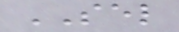SEL
